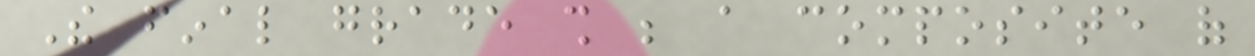The final grade shall be a composite of
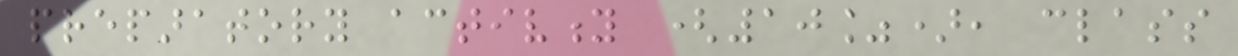preparatory activity (10%), class
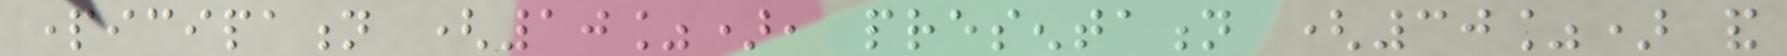participation (10%), presentation (30%) and
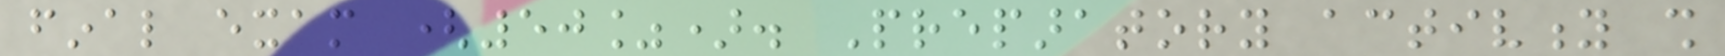final exam (50%). Preparatory activity shall
